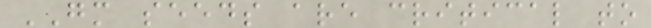GM seeds are critical to
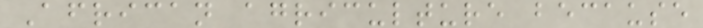African agriculture because
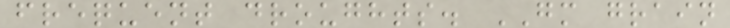frequent droughts. GM grain
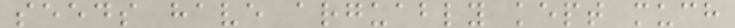seeds have arguably kept much
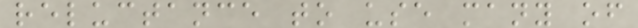reluctance to use many of
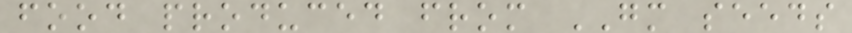food produced from GM seeds
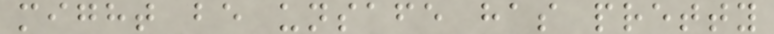might be unsafe has pretty
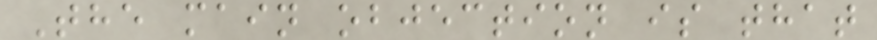The main objection is that
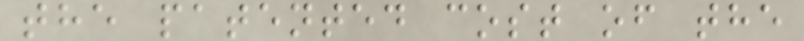the patented cost of the
